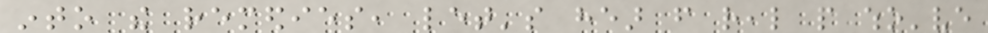into the remedies, let's hear from real people who've
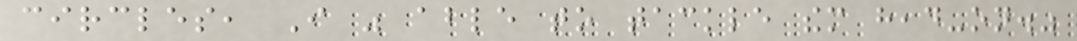circles, I was able to tackle them head-on."
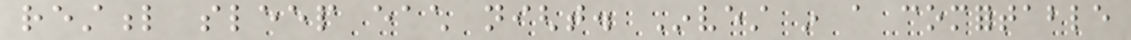restful sleep each night. Invest in a comfortable
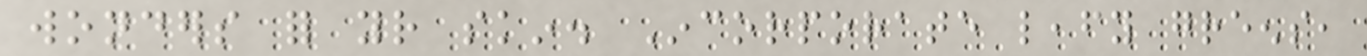wonders for your skin. Incorporate leafy greens,
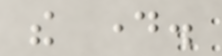the day.
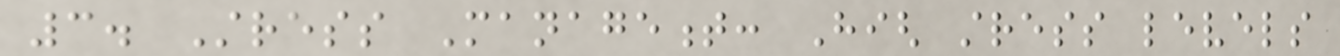3. Stress Management: High stress levels
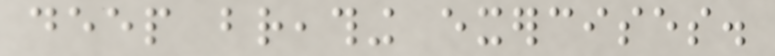deep breathing exercises.
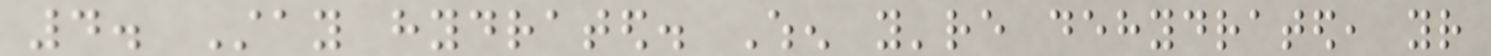4. Stay hydrated. When you're dehydrated, your
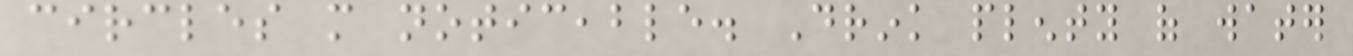circles more noticeable. Drink plenty of water
